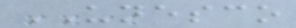UNESCO
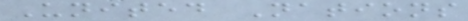United Nations
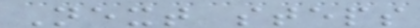Next steps
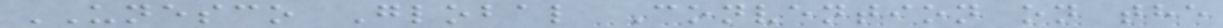UNESCO Global Convention on the
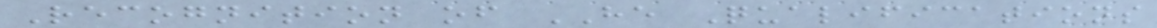Recognition of HE Qualifications
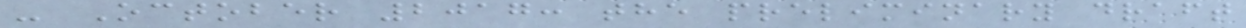- October 2017: the preliminary draft
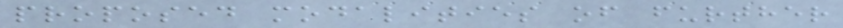proposed modalities of further
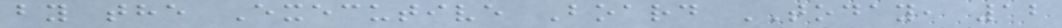by the Executive Board TODAY, 12
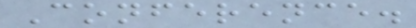Conference.
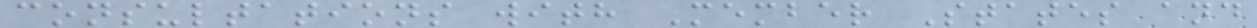consultations with Member States and
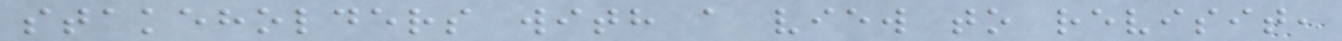stakeholders with a view to revisit,
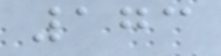173
